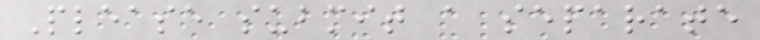Please submit a separate
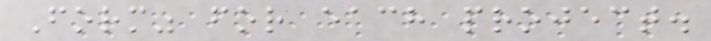Form" for each project.
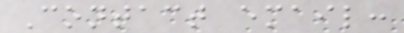Contact email:
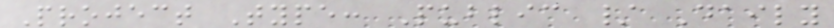Project Type: Public / Daily
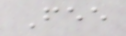Fee
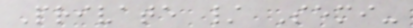Private / Semi-
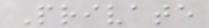Private
